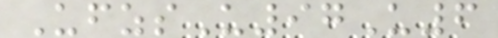UfzsU97U6
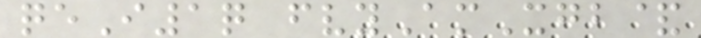qeI1q fvyAmXgb&
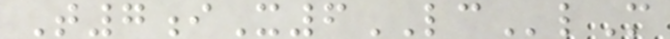T7iX6LClM
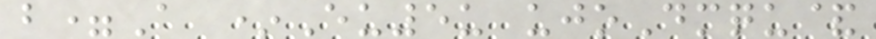b=A *Eu5u ujoDmqu&
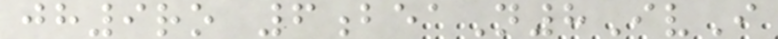jh9ro 6beaN8IvI
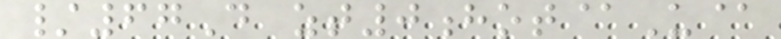/67D zt0hot@U@
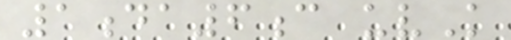1da6c uvK
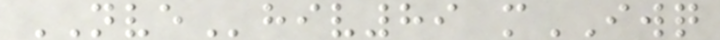NVEhiv89 mIWQ
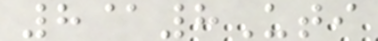8@8Uti
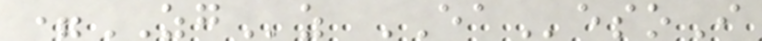=ZGz EAesoI
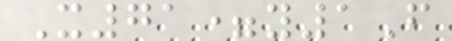X71=y1F
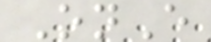OnE
